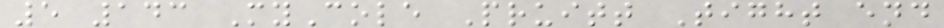5 143 MyCole Pruitt Tight end
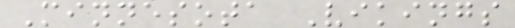Minnesota Vikings
